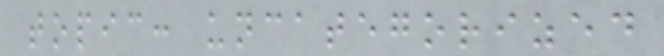topic: uncategorized
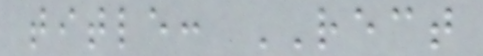title: RECT
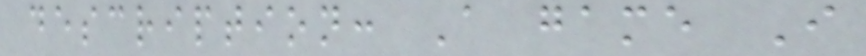description: A game I
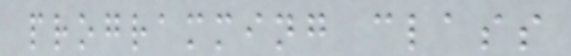programming class
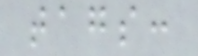tags:
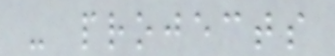- projects
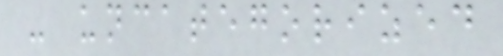- uncategorized
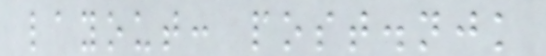layout: post.njk
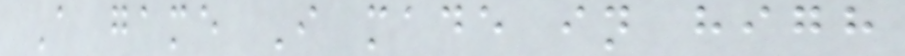A game I made in high
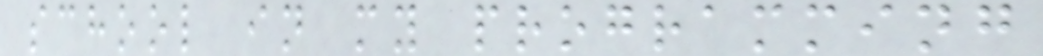school in my programming
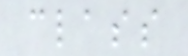class
